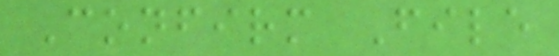Confirm File
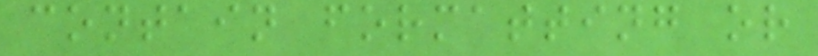contain formatting or
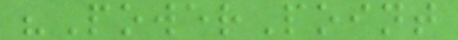"PowerPoint
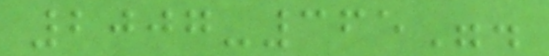2007-365".
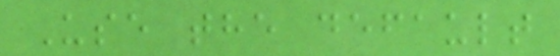Use the default
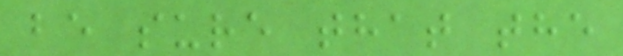be sure that the
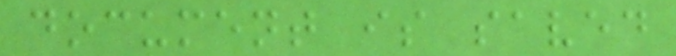document is saved
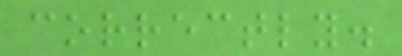correctly.
